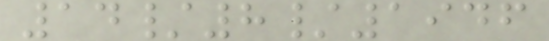14/8/1946
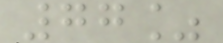77%
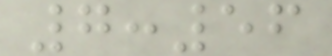7:56
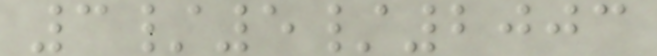3/5/2003
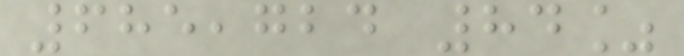685,724 84%
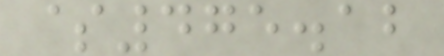$475.12
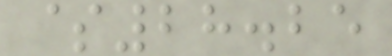$28.25
